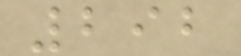292
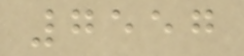7557
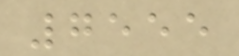7555
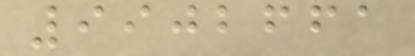9902661
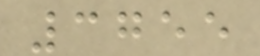3755
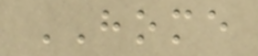HOME
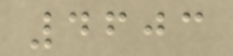4603
